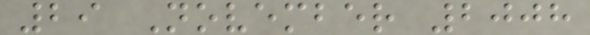29 November 2008
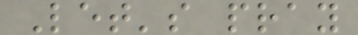Let's pray
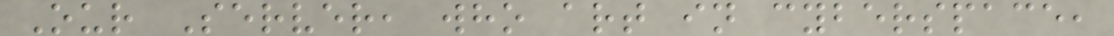Our Server, who art in cyberspace,
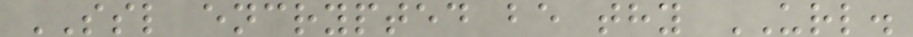SSL encrypted be thy URL.
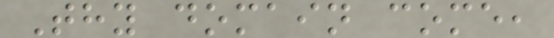Thy domain come,
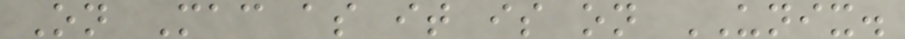On Mac as it is on UNIX.
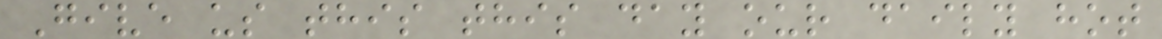Give us this this day our daily hot
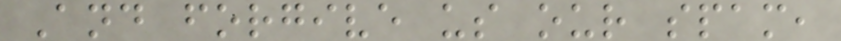And forgive us our spam,
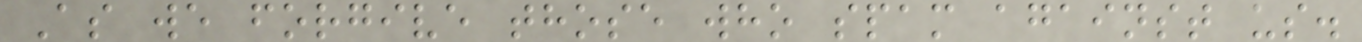As we forgive those who spam against us.
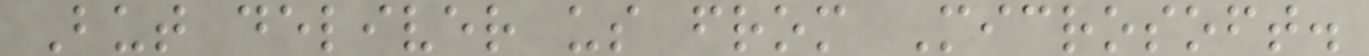But deliver us from Microsoft.
